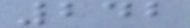242
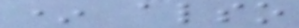* also
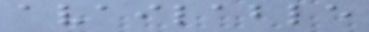available
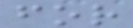for
